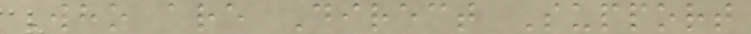Who are Direct Support
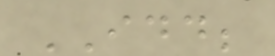IDD;
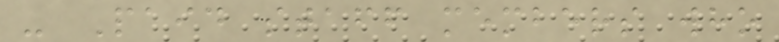- Paid staff members who
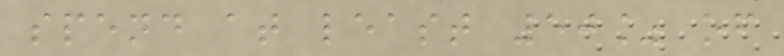spend at least 50% of
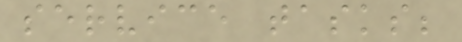service tasks;
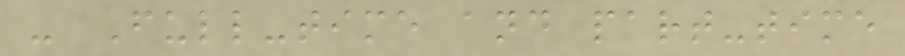- Full-time and part-time
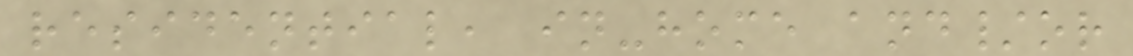residential, in-home and/or
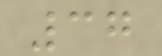37
